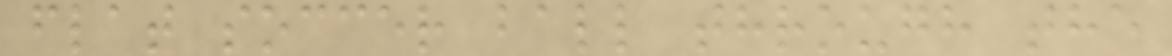flat soccer ball through the
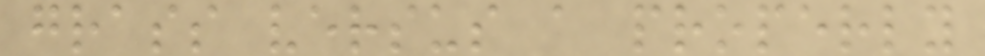grass versus a properly
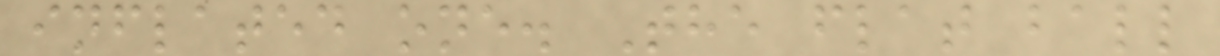inflated one. The flat ball
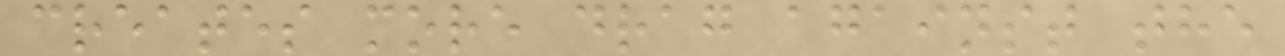creates more drag against the
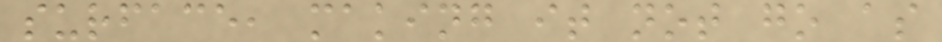surface, making it not go as
